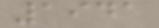1941
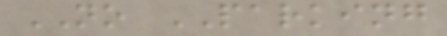NO PARKING
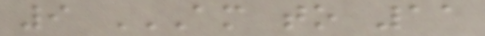9 AM TO 11
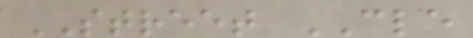STREET CLE
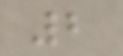2
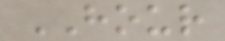HOUR
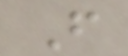F
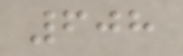608
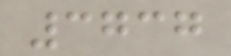3737
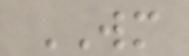WM
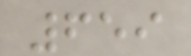659
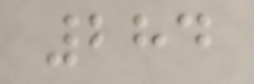284
